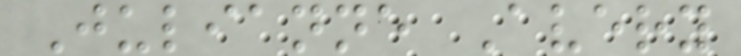Julianne Avery
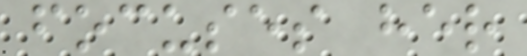focuses her
